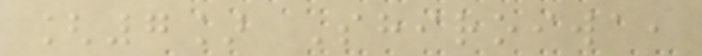[7] Shiroiwa,
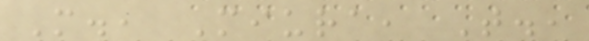M., Miura, T.,
